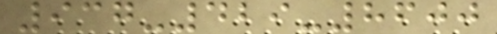937-429-8600
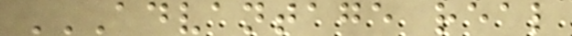ADVANTAGE REAL
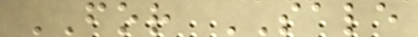FOR SALE
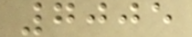7005
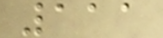111
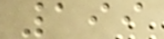199
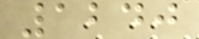1240
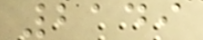2149
